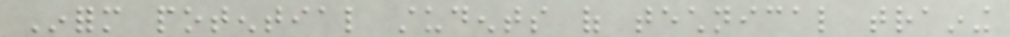Inform potential students of technical training
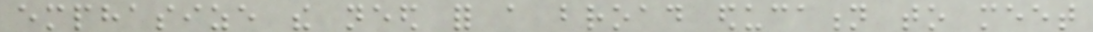emphasize the need for a broad education to meet
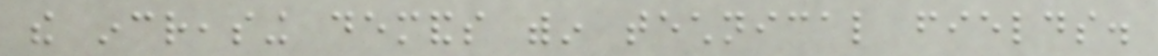the increasing demands within technical fields.
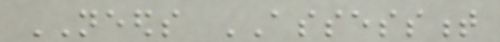NEEDS ASSESSMENT
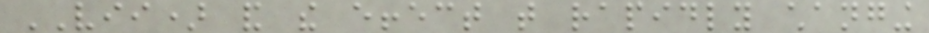VII) and the effect that rapidly changing
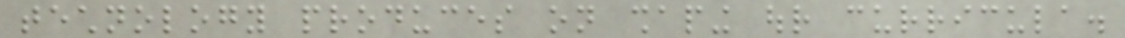technology produces on shaping our curricula.
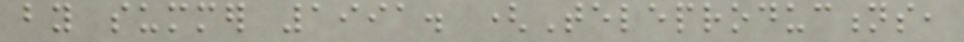by summer 1991. (Teleproductions,
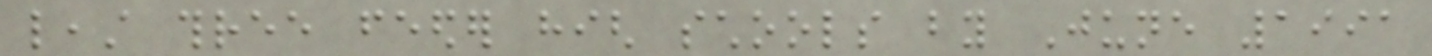least three feeder high schools by June 1991
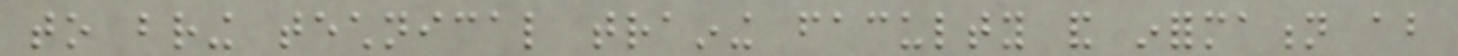to bring technical training faculty and information about
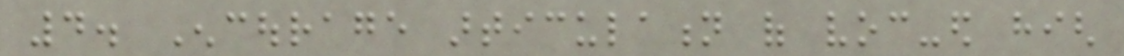4. Encourage articulation of voc-ed high
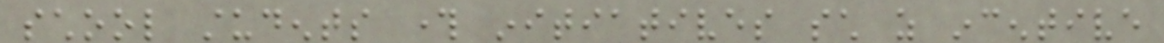school students through initiatives such as incentive
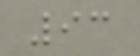93
